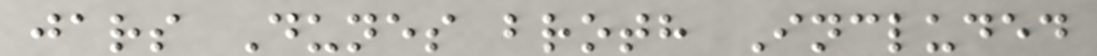jars Dunes broth Included
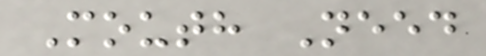Mouth Need
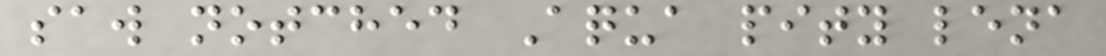saw notched Aqua pity lena
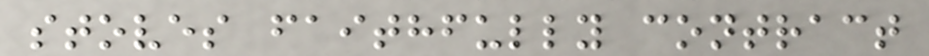stoves faithfully contract
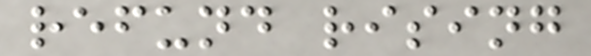refund rising
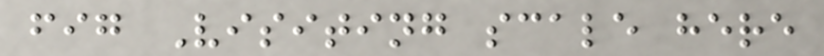fig Visiting scale here
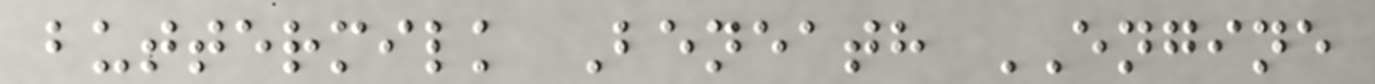buttermilk Beneath ENGINE
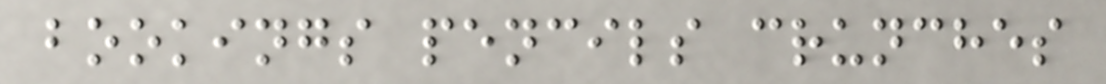bookings pencils crunches
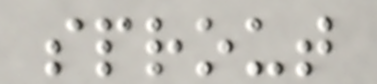sprout
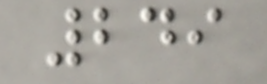249
